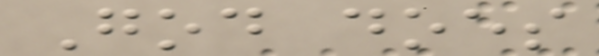God does
